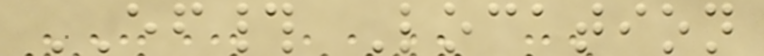EF# Location
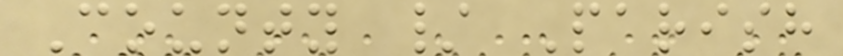County / Parish
